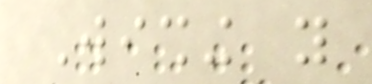Wishing you
